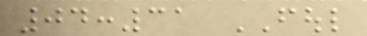04:31 FOUL
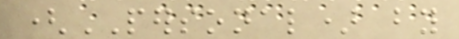(PERSONAL) by
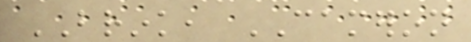BRINK, CAMERON
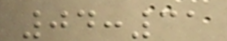04:31
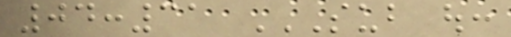04:31 SUB OUT:
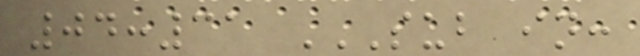04:31 SUB IN:
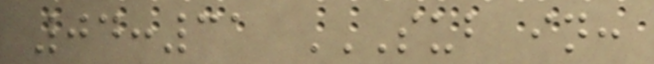04:31 SUB IN:
